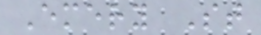Emery St
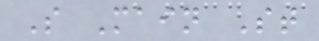S Main St
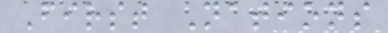First Nations
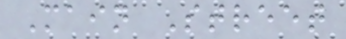Main Street
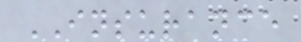INSURANCE
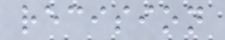recision
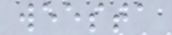weesta
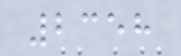2358
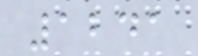1241
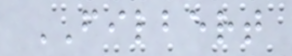FILBERT
